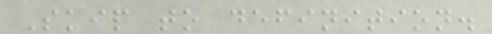Skip to definition.
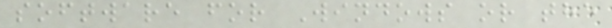software for Windows or the
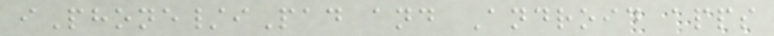iPhone/iPad and Android apps
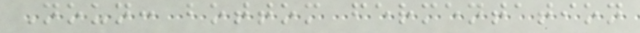Noun: bottom fermentation
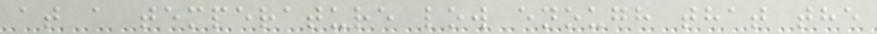at a temperature low enough that the
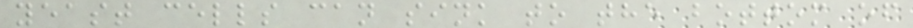yeast cells can sink to the bottom of
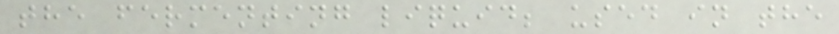the fermenting liquid; used in the
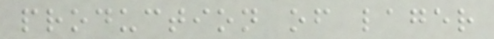production of lager
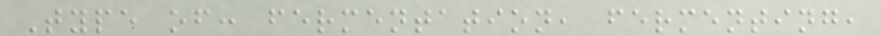Type of: fermentation, fermenting,
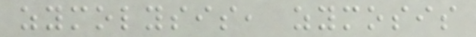zymolysis, zymosis
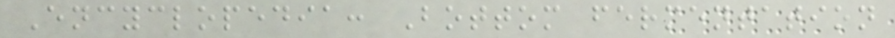Encyclopedia: Bottom fermentation
